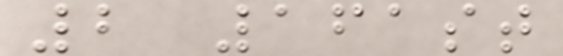2 161st
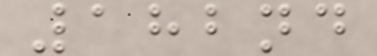182nd
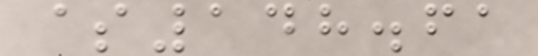$148.61
